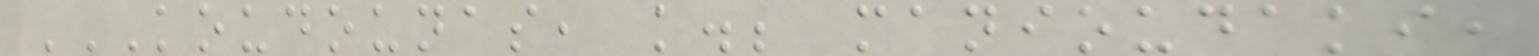KOUDOUNAS, K.; MANIOUDAKI,
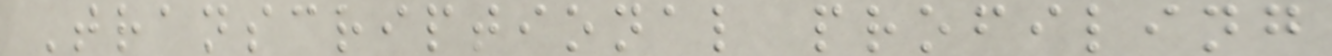Transcriptional profiling
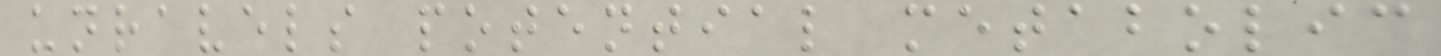unravels potential metabolic
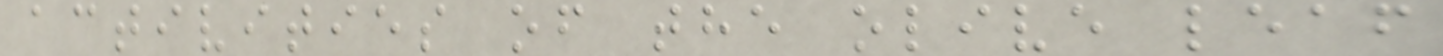activities of the olive leaf
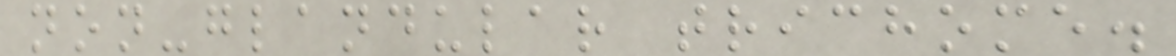non-glandular trichome.
